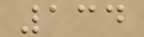134
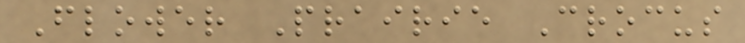Flower Prairie Crocus
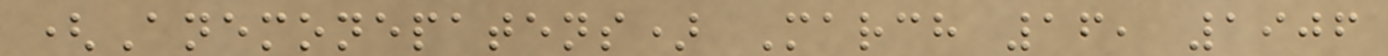(Anemonepatens) March 16, 1906
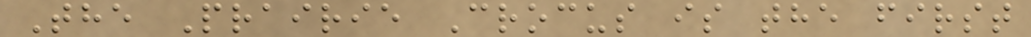The Prairie Crocus is the first
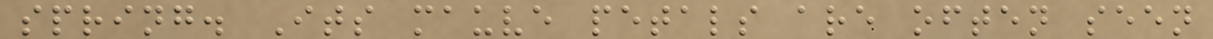spring. Its mauve petals are often seen
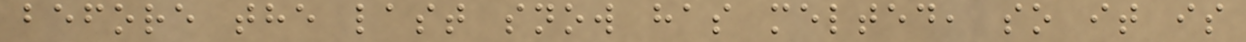before the last snow has melted, so it is
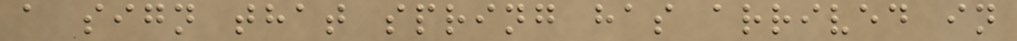a sign that spring has arrived in
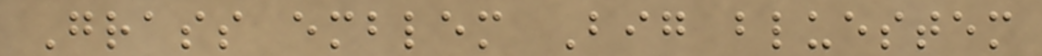Grass emblem Big bluestem
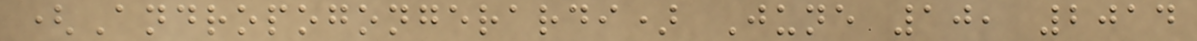(Andropogongerardi) June 10, 2014
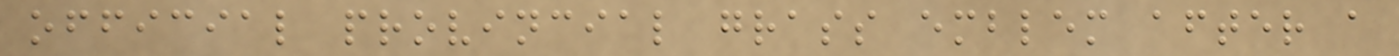official provincial grass emblem after a
